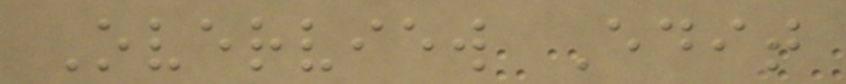Overview Edit
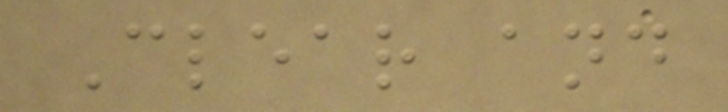Clear and
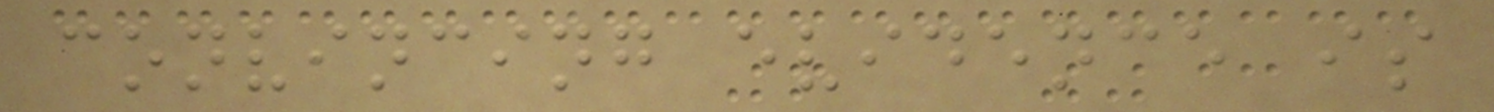convincing evidence is
